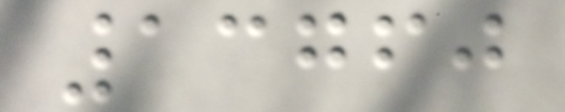13760
